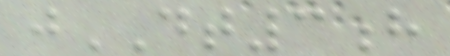jDT3h
